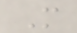M
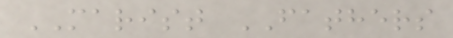MARIST FATHERS
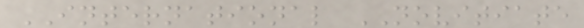INTERNATIONAL NOVITIATE
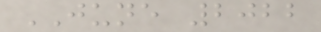JUNE 2022
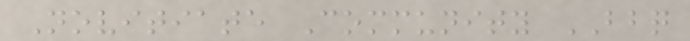Novitiate Community BBQ
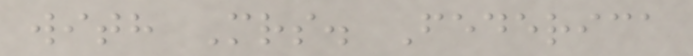with Mrs. Federica
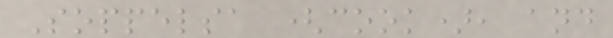Soppelsa (cook), and
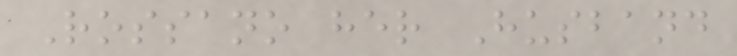Rossano her Husband
